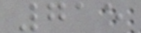715
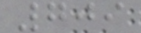709
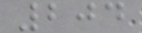204
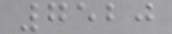7520
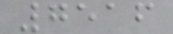7516
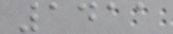1411
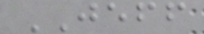JEFF
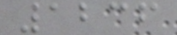1236
